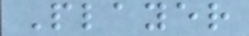Player
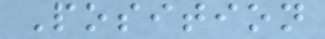Position
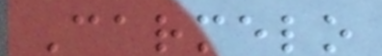Carmelo
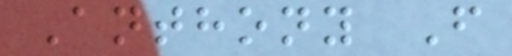Anthony F
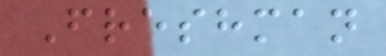Freshman
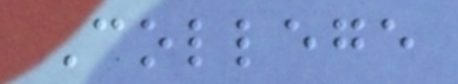College
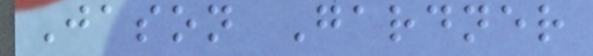Jason Gardner
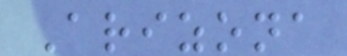Arizona
